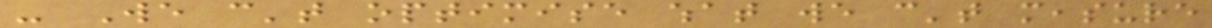- We can't optimise what we can't measure
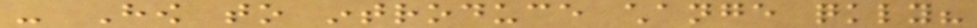- How to introduce change quickly?
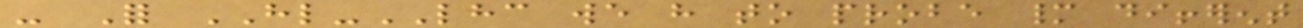- For HL-LHC we have to probe many different
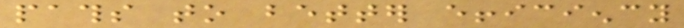paths to better efficiency
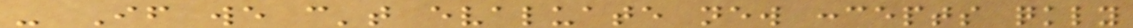- If we can't evaluate new concepts quickly
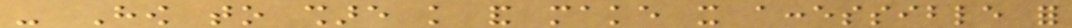- How to share knowledge and make it accessible for
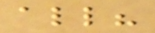all?
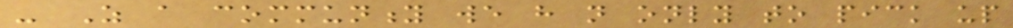- As a community we have not only to pick up
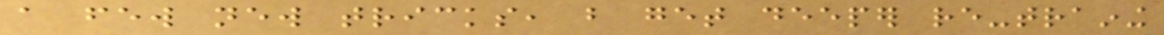a few new tricks, but get deeper re-training
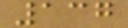137
